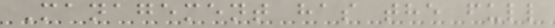Management has the full
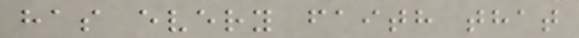has every faith that
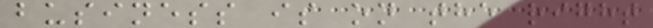business is on the right
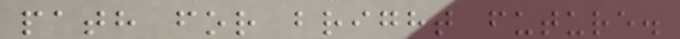path for bright future.
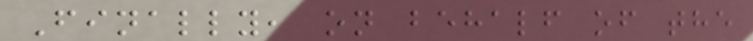Finally, on behalf of the
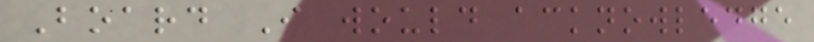Board I would acknowledge
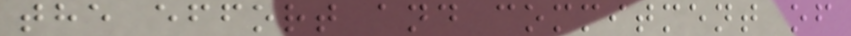the effort and commitment of
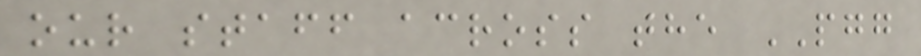our staff across the PGG
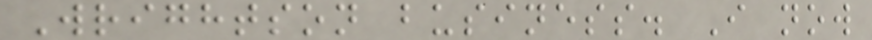Wrightson business. I now
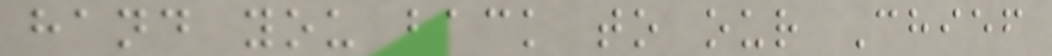hand you back to our Chief
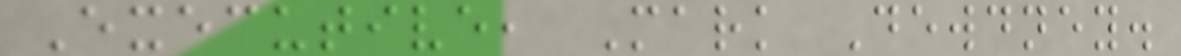Executive, Mark Dewdney.
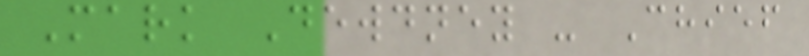Mark Dewdney - Chief
